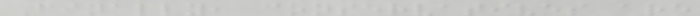Finally, conservatives are
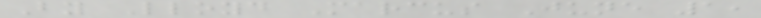By Lloyd Marcus June 1,
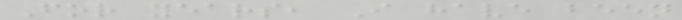For years, I have been
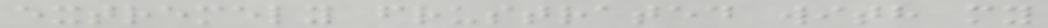extremely frustrated with my
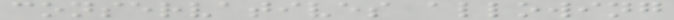conservatives allowing
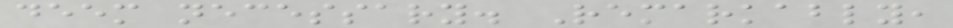deem necessary. Remarkably,
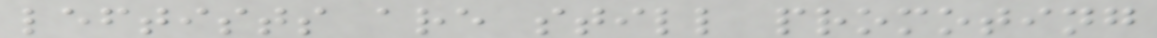leftists are still promoting
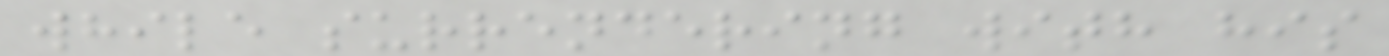while surrendering with his
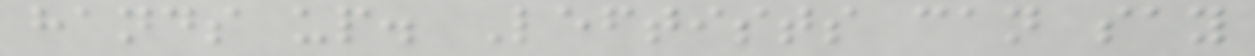hands up. Leftists can say
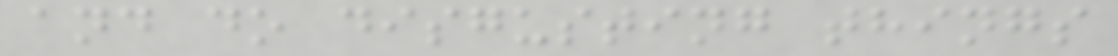and do disgusting things
